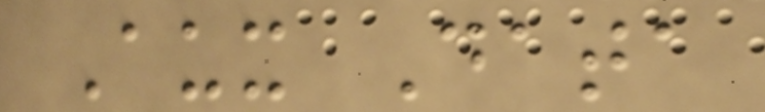Aux Data
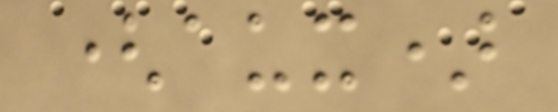(aux)
